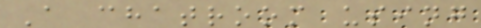A chatroom using
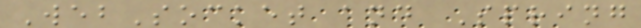WebSocket and Spring
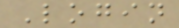Login
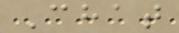Chat
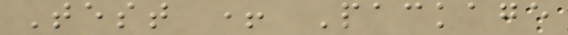Test + Package
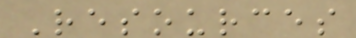Resources
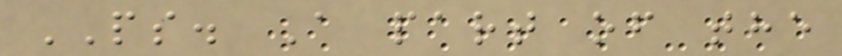PS. A part of the
